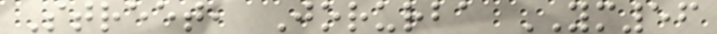Street, Jorurba YM56
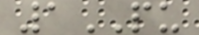1PU
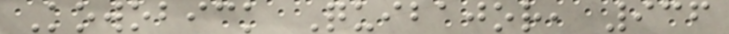Kowobick Quibajor, 936
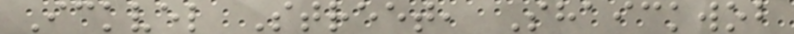Ickvel Street, Shaickwob
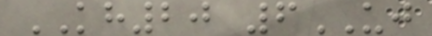KH20 6UJ
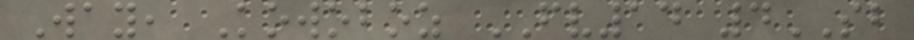Way, Kowoboz FV14 4SB
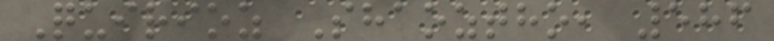Quirioz Shaoztho, 586
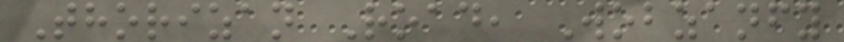Thorizan Road, Wobzanfy
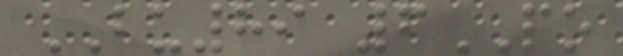BU89 6PO
